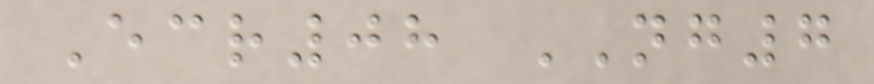Ecr08 NG7
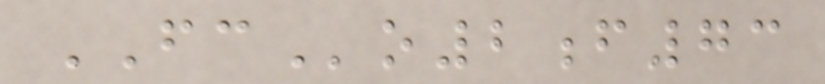FCo2f73
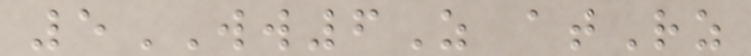5WW6Z atRz
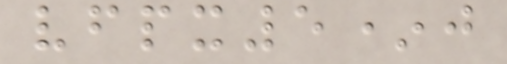vfpx5*j
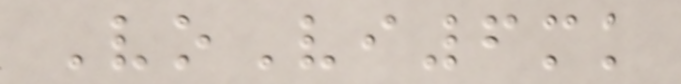VoVi6mk
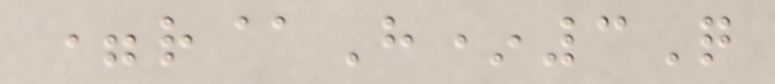=r@H*3Q
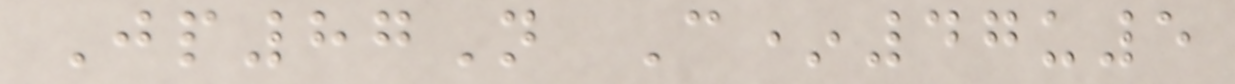Jp87N C*47u5
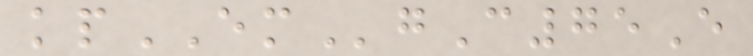kpEMgC75E
